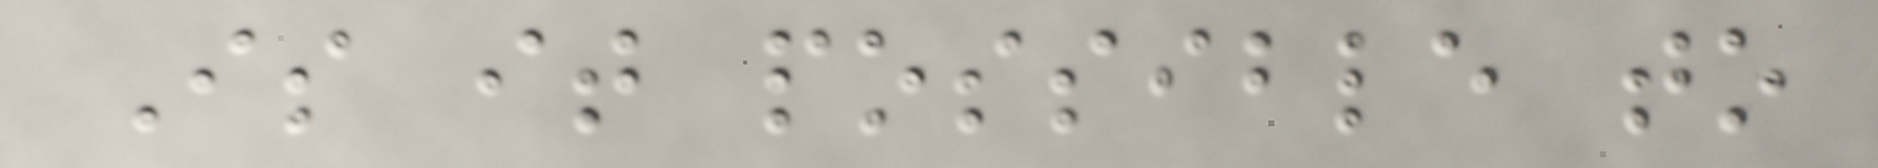Is it possible to
